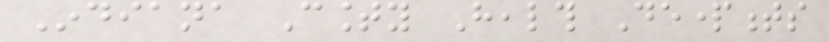Indiana County Health Departments
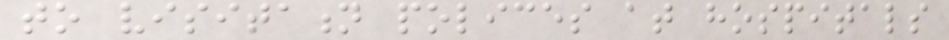to visitation polices at hospitals
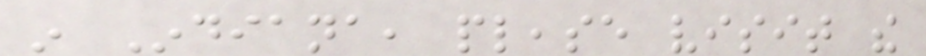in Indiana, please visit the
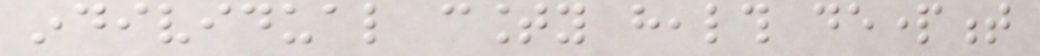individual county health department
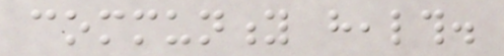community health.
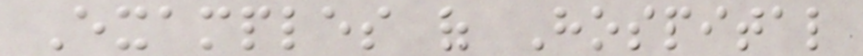Examples of Hospital
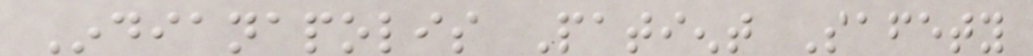Indianapolis Patient Safety
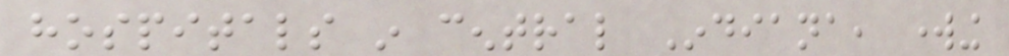hospitals in central Indiana, working
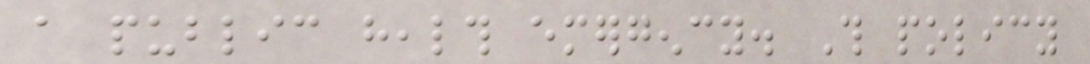a public health emergency. This policy
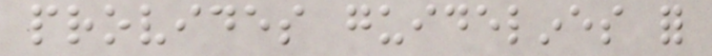provides guidelines for
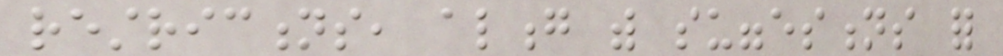restrictions, along with suggestions for
